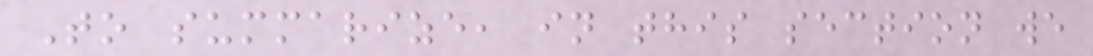To summarize, in this section we
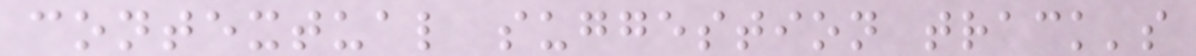contextual suggestion track's
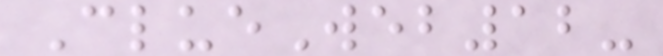ClueWeb12-
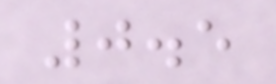0.5
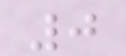0
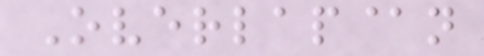Overlap@n
